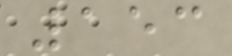153
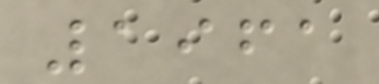1961
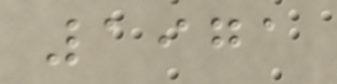1971
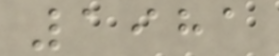1981
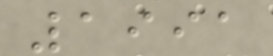1991
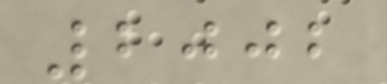2002
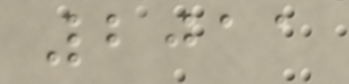2011
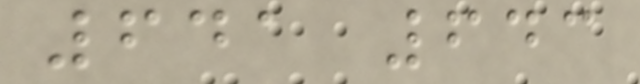641 643
